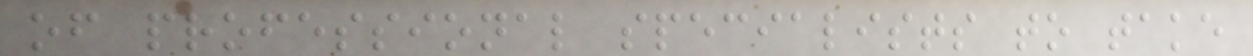of professional specialists to take
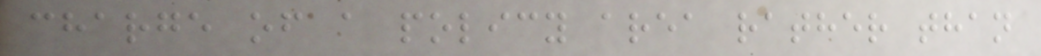charge of a policy area rather than
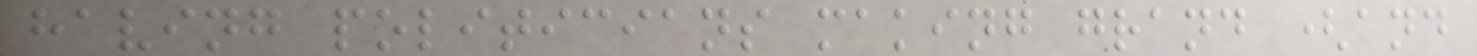having politicians making grand (and
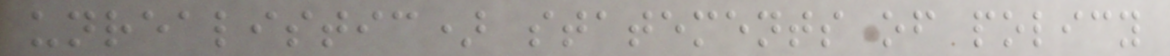unrealistic) statements of policy
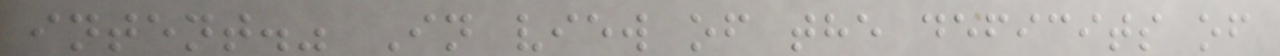intent." In view of the deficits of
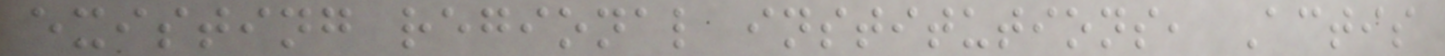existing regional institutions, Actis
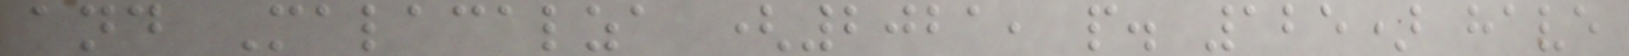and Malacalza (2021, p. 125) have
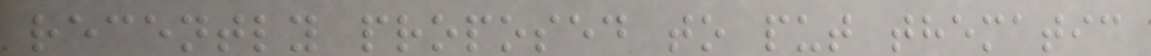recently proposed to put thematic
